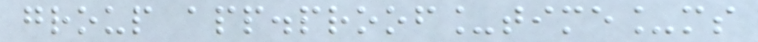group app.proof_time_ms
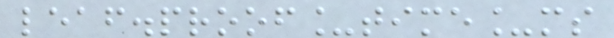leaf.proof_time_ms
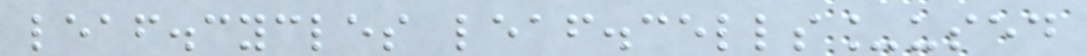leaf.cycles leaf.cells_used
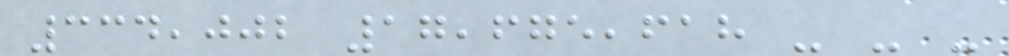334,002 17,675,618 - - -
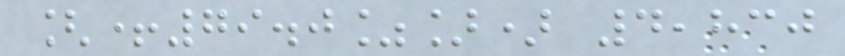[+79.0%]) 4,830
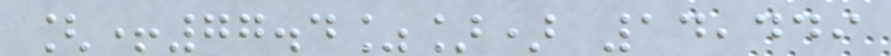[+77.4%]) 14,449
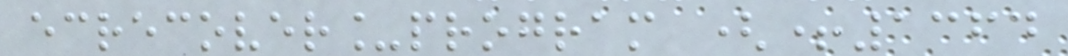ecrecover_program (+1364
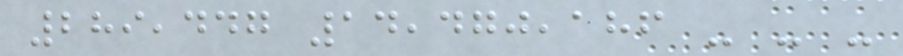289,447 14,470,186 - - -
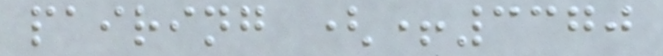pairing (+3370
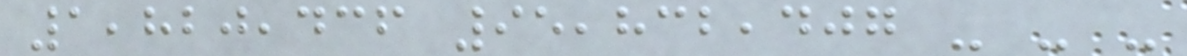1,820,436 95,832,407 - - -
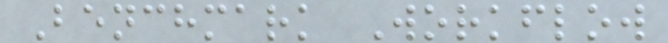Benchmark Workflow
